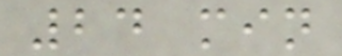24 min
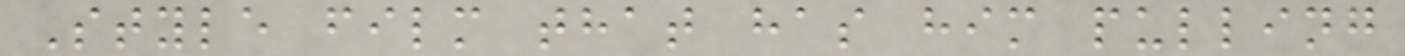Style film that has him pulling
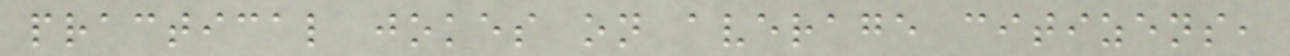practical jokes on average citizens,
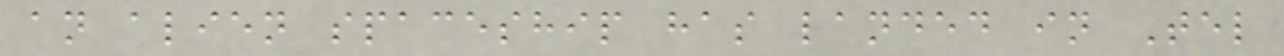an alien spaceship has landed in Tel
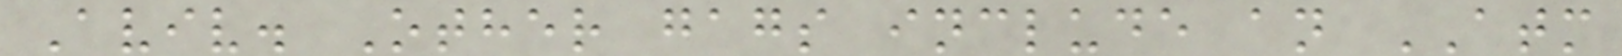Aviv. Other gags include an ATM
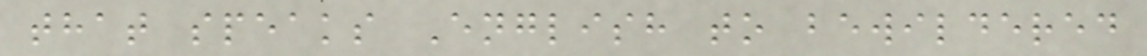that speaks English to bewildered
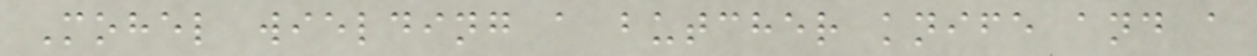Mohel wielding a butcher knife and a
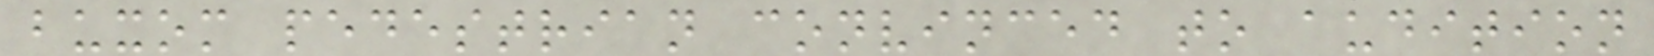buxom pedestrian convinced to audition
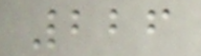226
